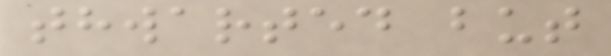thwarted but
